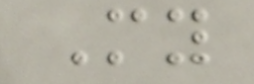My
